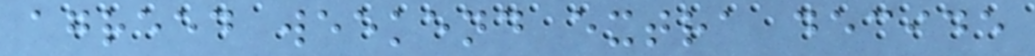agreed weekend extra decide
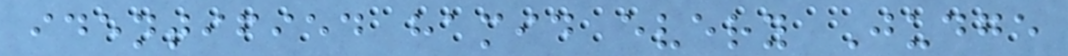identified hamid every Judge
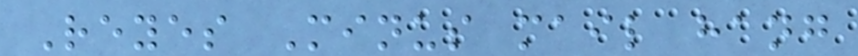Reyes Minus mail hang
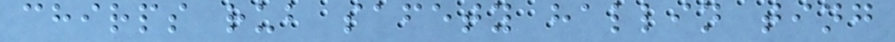chirps rub safety hallin ting
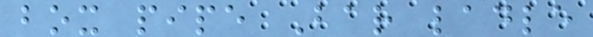box pipe Bar ladle
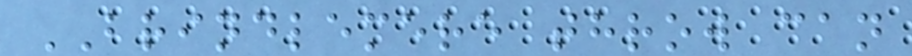BRINDLEMERE throw can
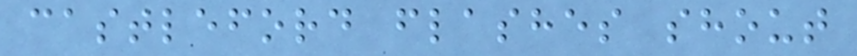castleford flashes shout
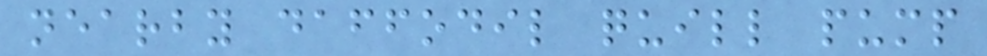nearby daffodil quill pump
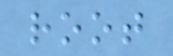root
